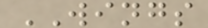WINGS
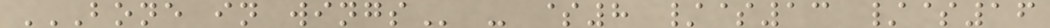BONE IN WINGS - $8 /$13 /$16
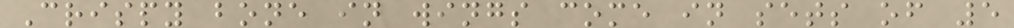Crispy bone in wings come in sets of 5
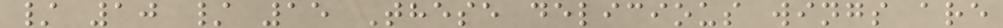/ 10 / 15 These delicious wings are
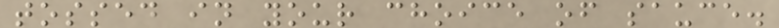tossed in your choice of sauce.
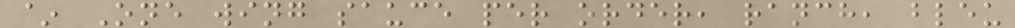~ One wing sauce per order, ranch, bleu
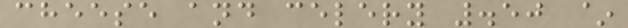cheese and celery .50 ~
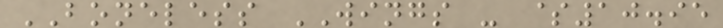BONELESS WINGS - $10.95
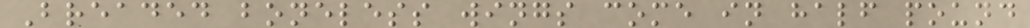Breaded boneless wings come in half pound
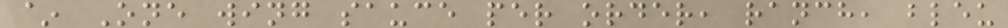~ One wing sauce per order, ranch, bleu
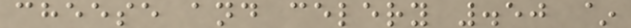cheese and celery .50 ~
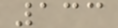133
